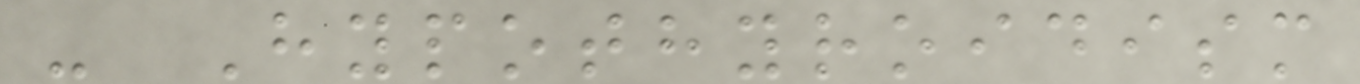- Hypothyroidism
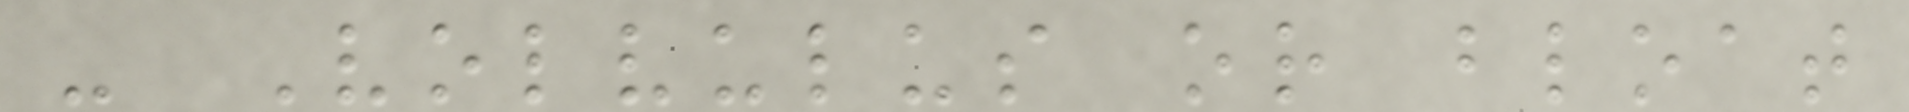- Volvulus or bloat
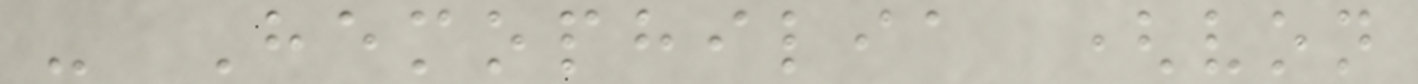- Hemophilia (von
